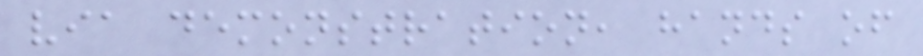via demonstration, hands of
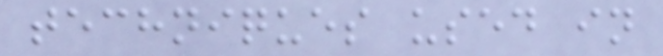techniques used in
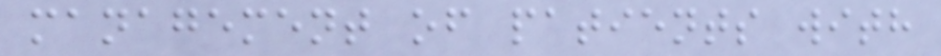management of patients with
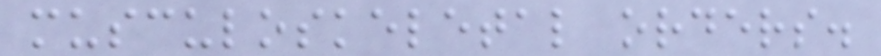musculoskeletal orders.
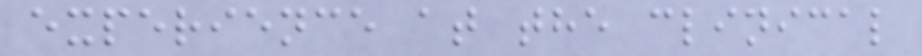experience at the clinical
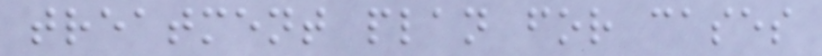treatment plan for cases
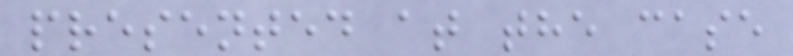presented at the case
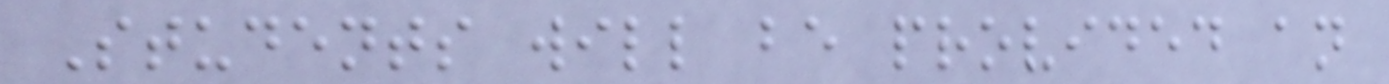Students will be provided an
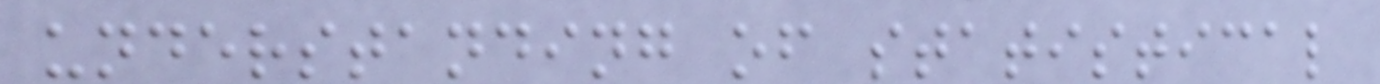understanding of statistical
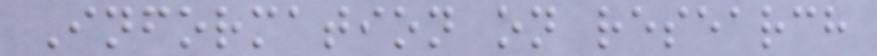Information on research
